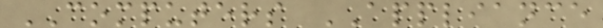COMPUTERS APPLIANCE
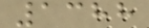1388
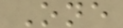One
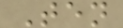Ten
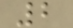2
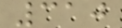310
